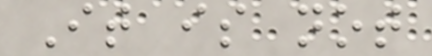It is not
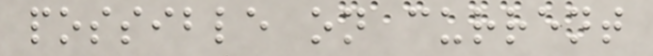possible on current
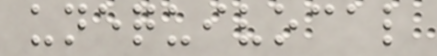unequivocal
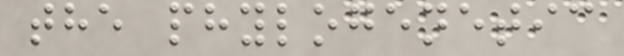the phylogenetic
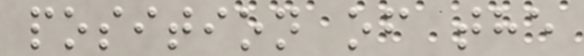position of the
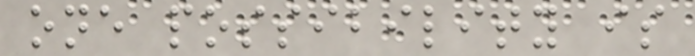one possibility is
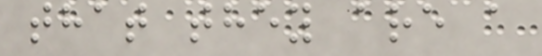that they are a
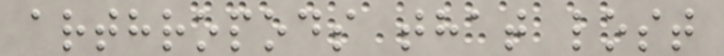arthropods that lost
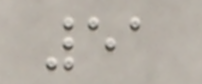51
